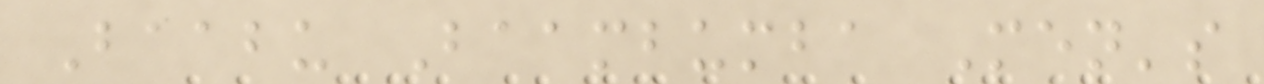Baabu Baambumba Men's
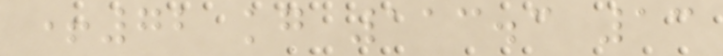+72 kg 113.3 13
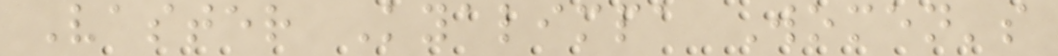Vaster Kyalimpa Women's
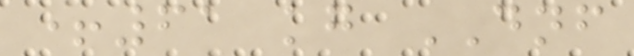+61 kg DNF
